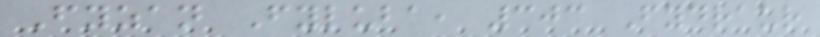Fyzan Fyluba, 303 Fydraur
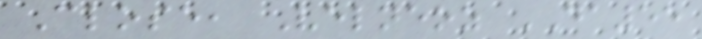Close, Velneoz DA55
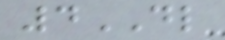4DL
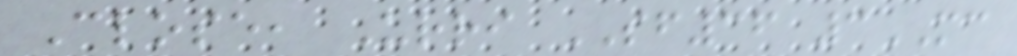Close, Urri SF36 3MC
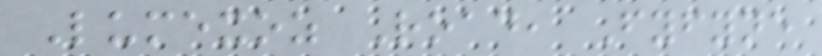Lumexoz Road, Fyfyne
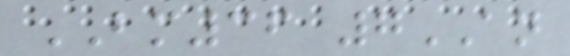BM36 7AN
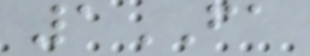1FA
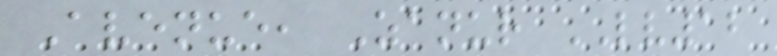Avenue, Zanur LV12
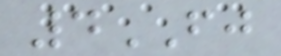4FJ
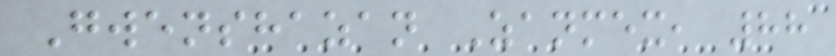Gwenshazan Zanmex, 88
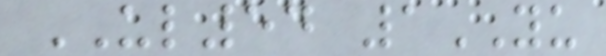UL54 1YU
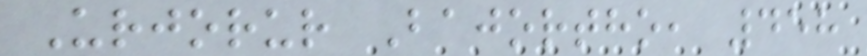Urjorur Bajortho, 458
